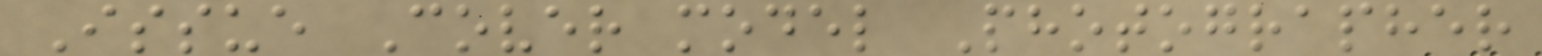Issue Cover model Photographer
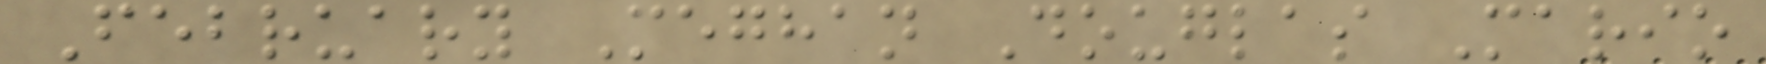February Meghan Douglas Mario
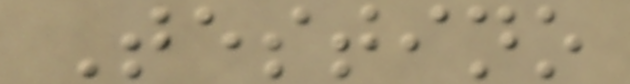Testino
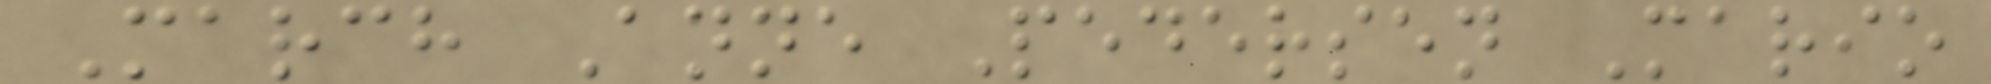March Anne Pedersen Mario
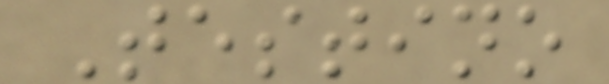Testino
